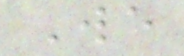We
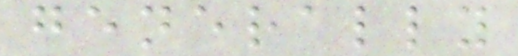generally
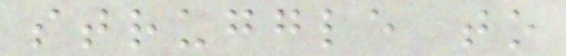struggle to
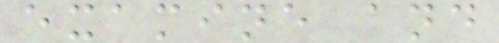examine and
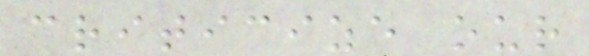criticize our
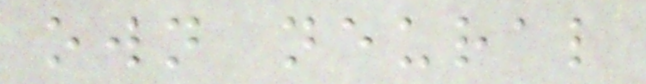own neural
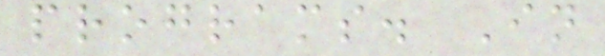programs. In
